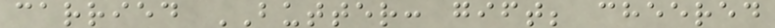carried BUTTER: gift; cheered
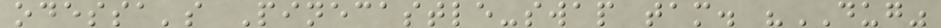odessa's Pinecastle-swap tam. "DUG"
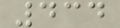434
